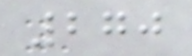270
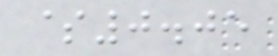$0.05
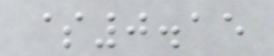$0.15
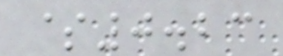$0.23
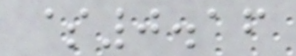$0.16
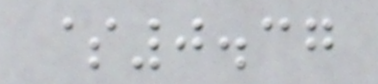$0.37
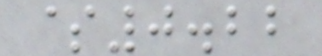$0.22
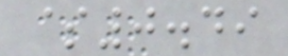$0.49
